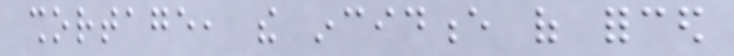shortage, the incidence of forced
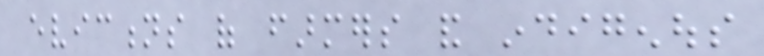evictions of farmers and indigenous
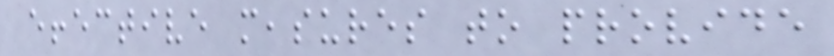effective measures to provide
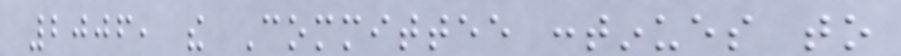2006, the Committee continues to
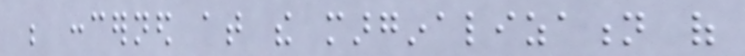be concerned at the marginalization of
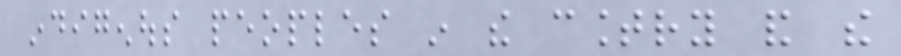indigenous peoples in the country and the
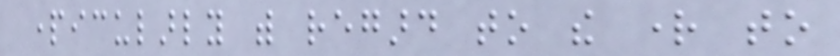particularly with regard to the right to
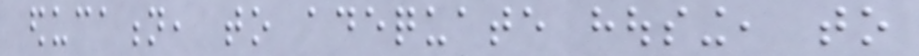education, to adequate housing, to
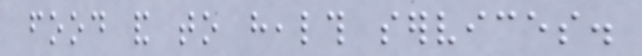food and to health services.
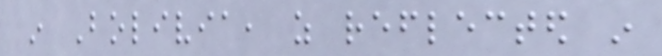in Bolivia, as reflected in
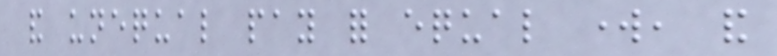and unequal pay for equal work, and
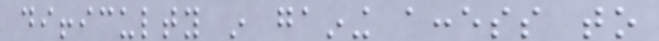difficulty in gaining access to
